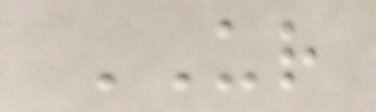UR
